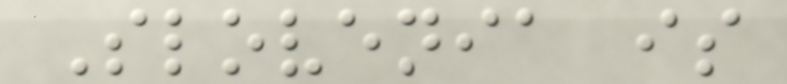Slovenia is
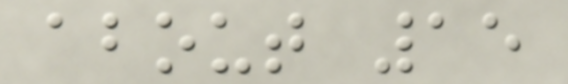about 15
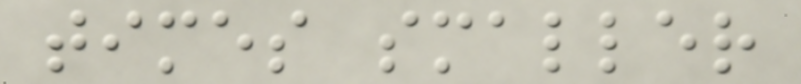times smaller
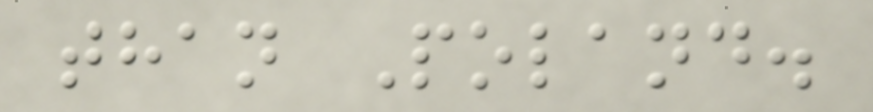than Poland.
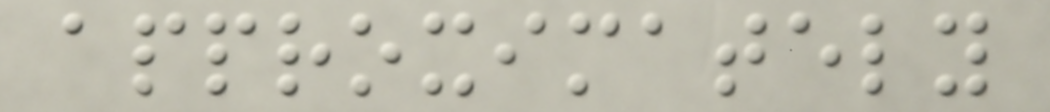approximately
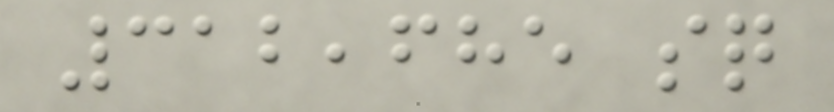312,685 sq
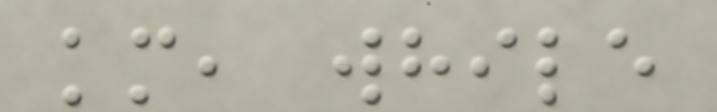km, while
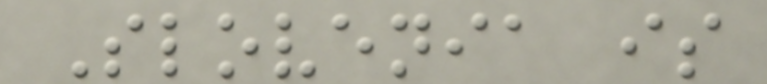Slovenia is
